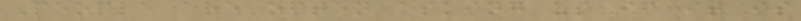People are often asking us if it is
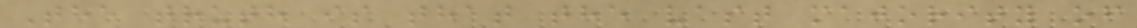The truth is that the vast majority of
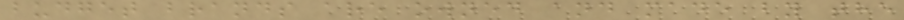budget brands are owned and made by the
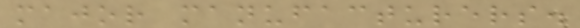major manufacturers.
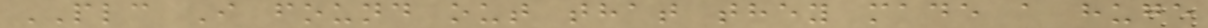PLC I found out that they made a huge
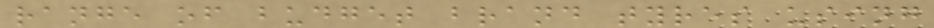range of budget brand tyres using
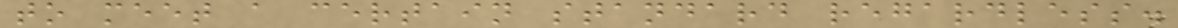to meet a certain standard regardless.
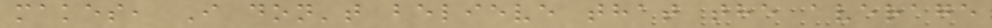makes, I don't believe that the average
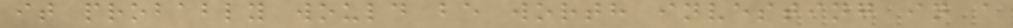it probably would be worth investing in a
